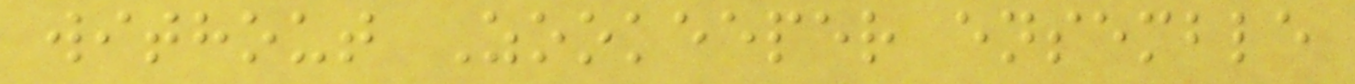without Zookeeper ensemble
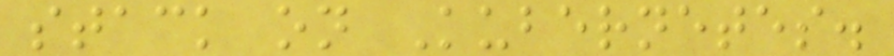stack on Kubernetes.
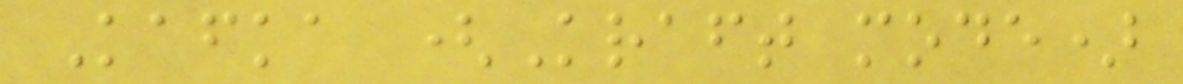Kafka (Kraft mode)
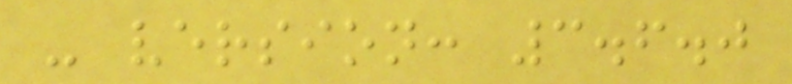- version: 3.6.0
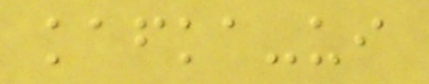kafka-ui
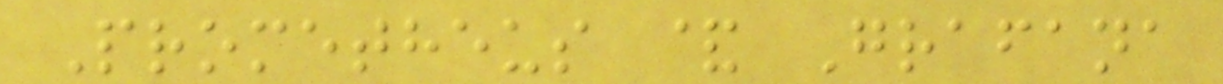Prometheus & Grafana
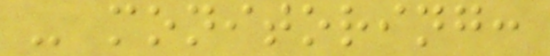- monitoring:
